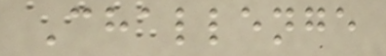Challenge
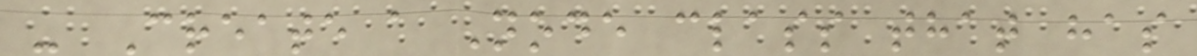- Create a Node class that has
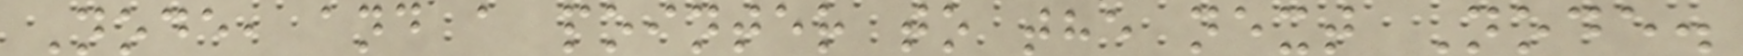Node, and a pointer to the next Node.
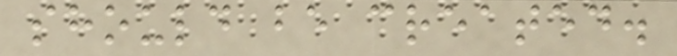should be created.
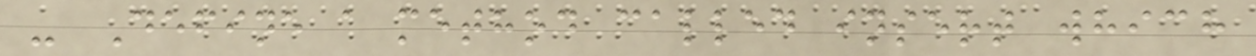- Define a method called insert which
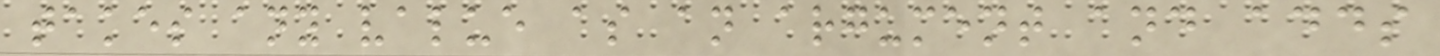takes any value as an argument and adds
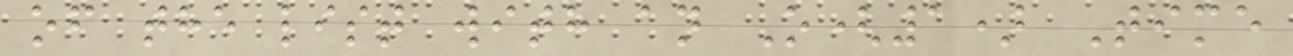of the list with an O(1) Time
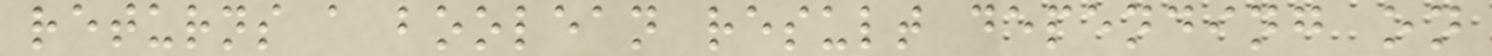returns a boolean result depending on
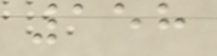158
